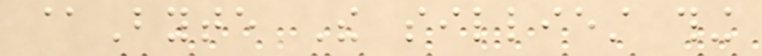@Byte The silliest thing
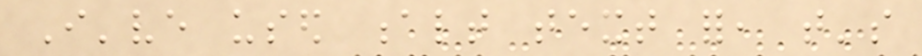I've used alt text for, that's
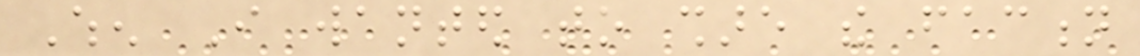When I wanted to share the faction
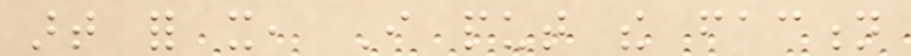art for it, I put the faction
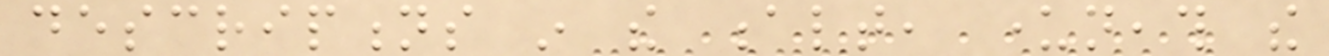descriptions in the alt, underneath the
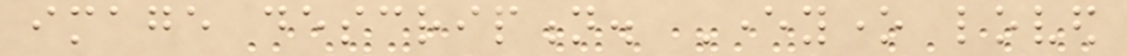image description. Everyone loved
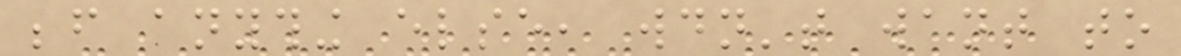before anything else, wouldn't want to
